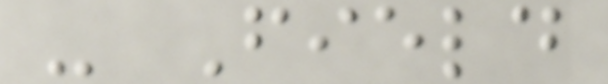- Field
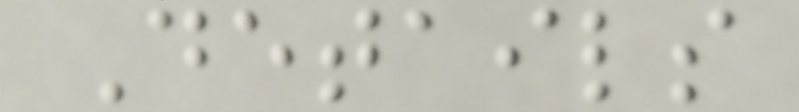Details
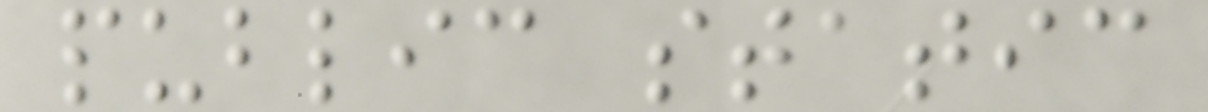public static
